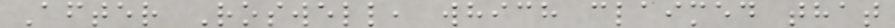After Roswell, which claimed that
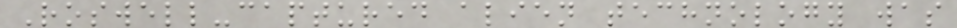Roswell-captured alien technology was
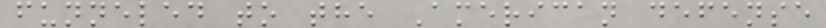funneled to the American defense
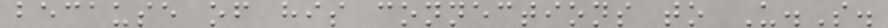because of his connections to U.S.
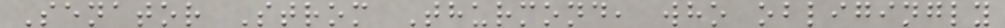Senator Strom Thurmond, who obligingly
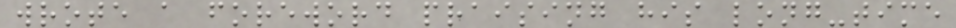wrote a foreword praising his long-time
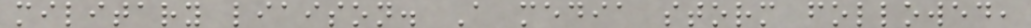military liaison. A media storm followed,
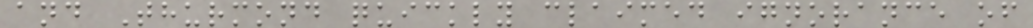and Thurmond quickly claimed ignorance of
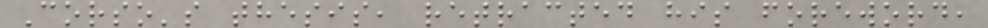Corso's thesis, retracted his foreword,
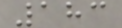183
